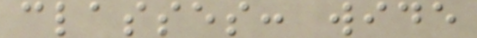classes: wide
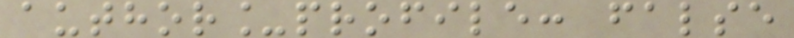author_profile: false
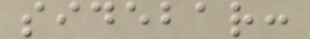sidebar:
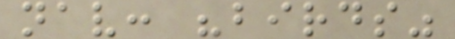nav: "birds"
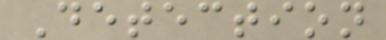Detection
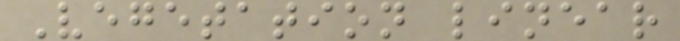Vegetation linear
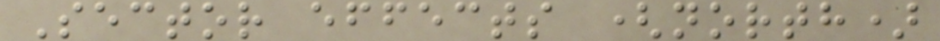Sector effects (north)
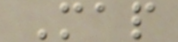Map
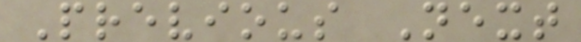Previous Next
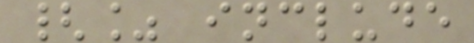{% include
